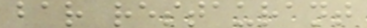bar restaurant
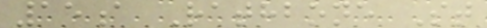15a Rathbone St
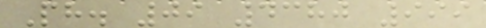Ph. 09 4380 999
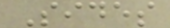Sides
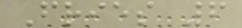Fries 6
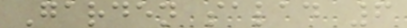Garden salad 6
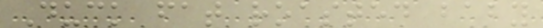Duck fat roasted baby
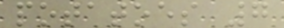potatoes 7
